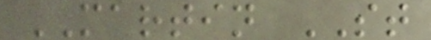MARTIN ST
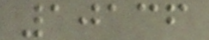10136
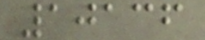10136
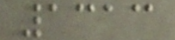1313
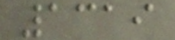1319
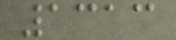1313
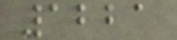1221
